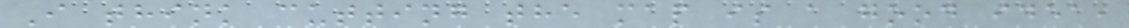I think cutting the map is a good idea,
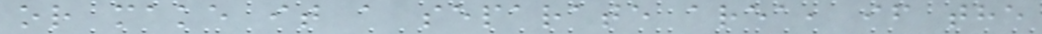or make it a separate area, if the
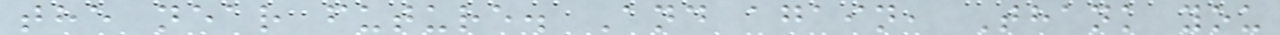the near future. And again, Thank you
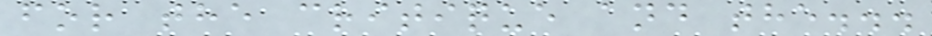for the critique and the...
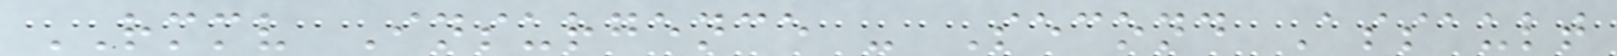RMMV Insurgence - Second Assault
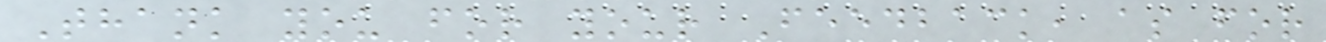Thank you for your Feedback, as for
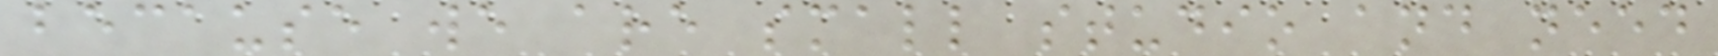because we are small studio and need
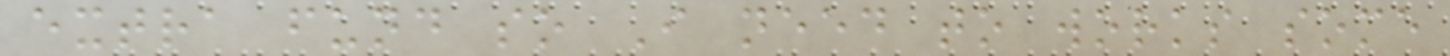extra fund so I need to works some
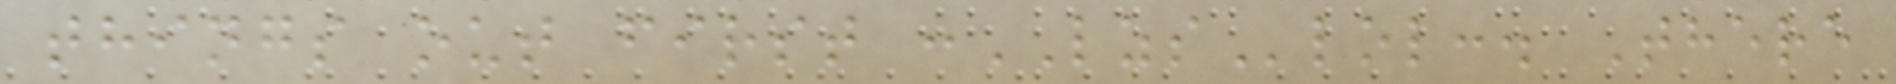things out first :LZSlol:. There
